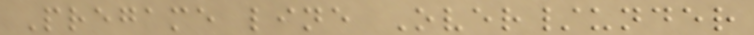Pregame line Over/under
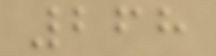268
